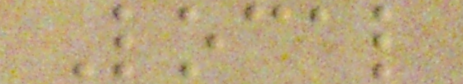Local
